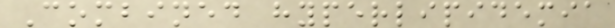Combined hyperlipidemia
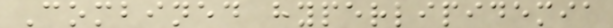Combined hyperlipidemia
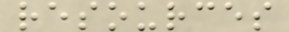resources
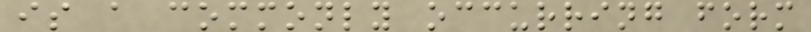is a commonly occurring form
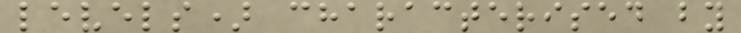levels) characterised by
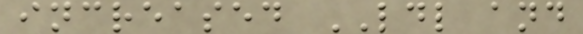increased LDL and
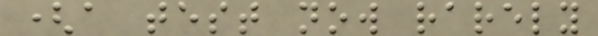(a test now rarely
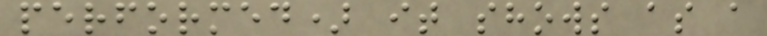performed) it shows as a
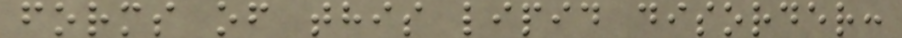forms of this lipid disorder:
